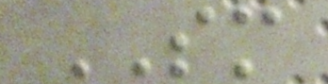SM
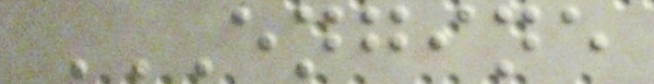ENGINE
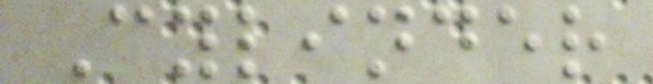Cylinder
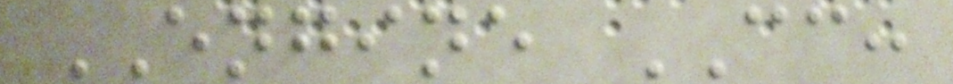ENGINE CC:
